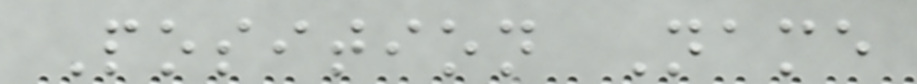Position Name
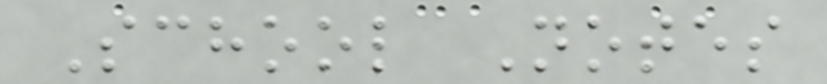School Notes
